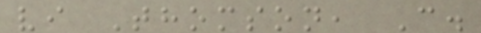vi Thomson, C.
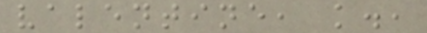valentine, k.,
